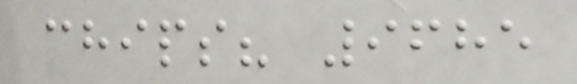chips? 9685
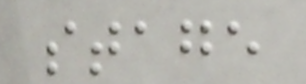stage
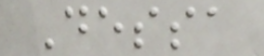Dessa
